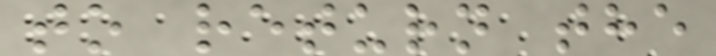to return the
